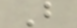B
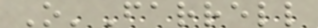O'Farrell
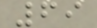69
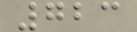723
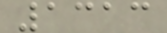1313
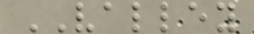VALLEY
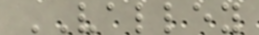VALLEY
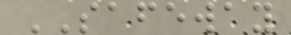SAFEWAY
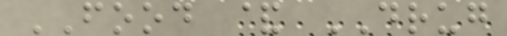FOOD & DRUG
